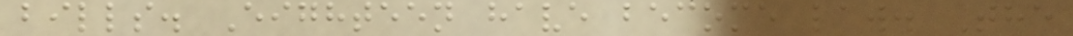bills. Eighteen have become law. The
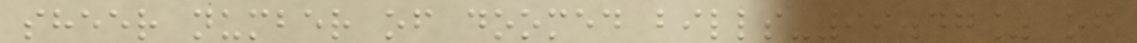sheer number of doomed bills-99.47% of
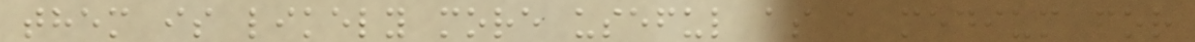them is likely more useful as a medium for
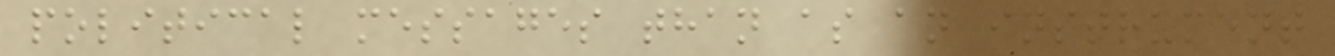political messages than as an instrument
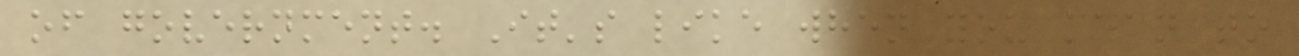of government. It's like when you mean to
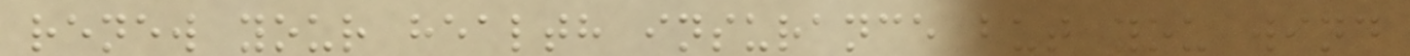renew your health insurance but you wind
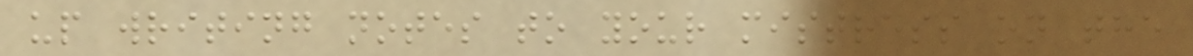up writing notes to your mistress on the
